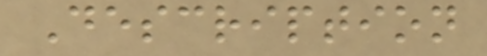Description
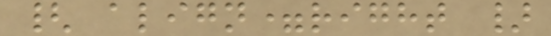{ align=right }
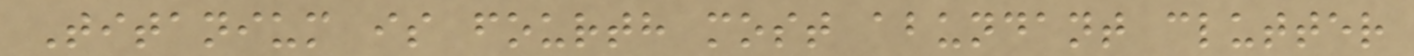Titanium is fourth most abundant clutter
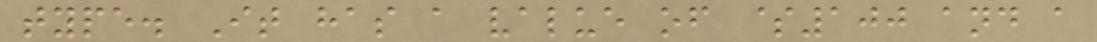type. It has a value of $100 and a
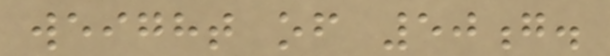weight of 50g.
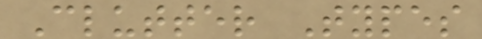Clutter Types
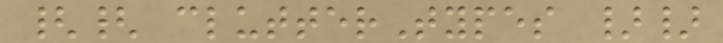{{ clutterTypes }}
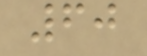60
